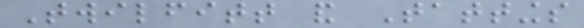Twilfitt and Tattings
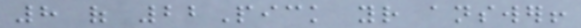8 of 22Pick your answer!
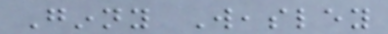Ginny Weasley
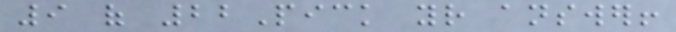9 of 22Pick your answer!
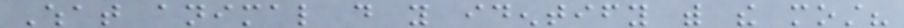What animal do you identify with the most?
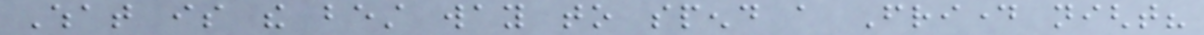What is the best way to spend a Friday night?
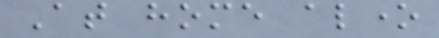At home alone
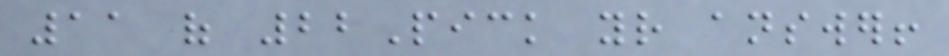11 of 22Pick your answer!
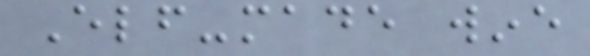Elf-made wine
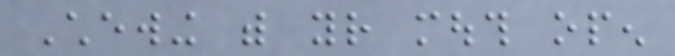Chewing with your mouth open
